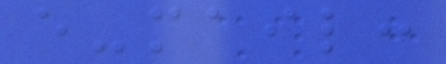e-mail:
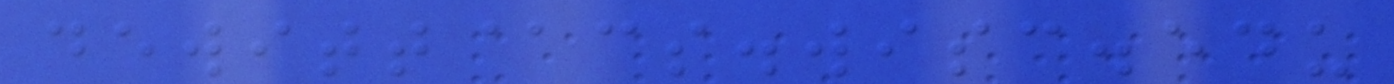dewitt@cs.wisc.edu
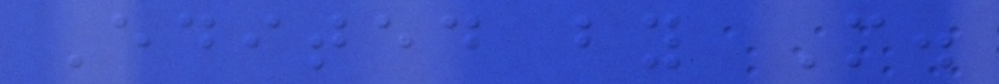Edited by M.
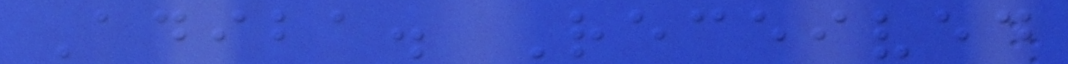Adiba. Received
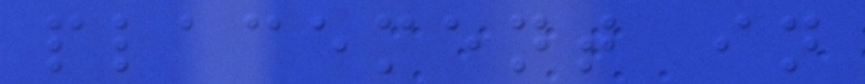placement in
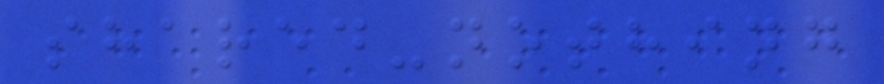shared-nothing
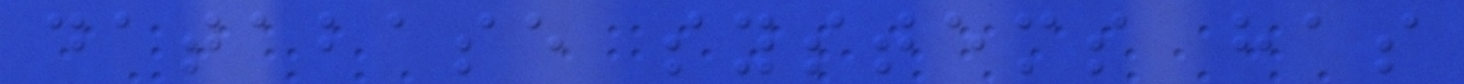database systems has
